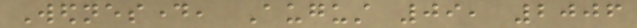Wednesday, August 09, 2006
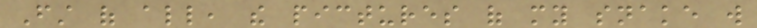First of all, the pictures of my snake will
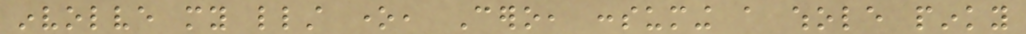involve my littlest one, Cero, consuming a whole pinky
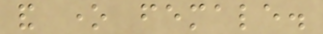and one female.
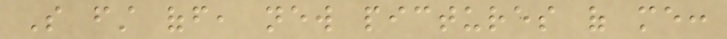So first off, new pictures of me:
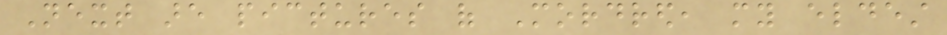Next are pictures of Mordred, my eldest
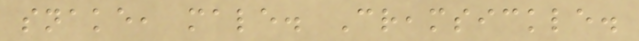snake, male. Creamsickle.
